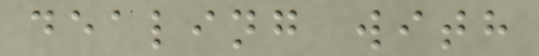dealing with
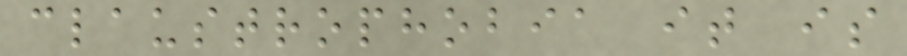claustrophobia it is
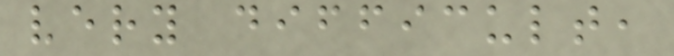very difficult,
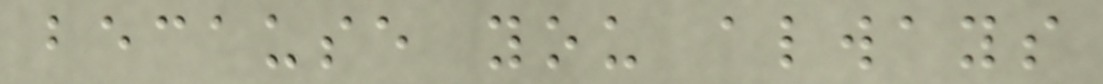because you always
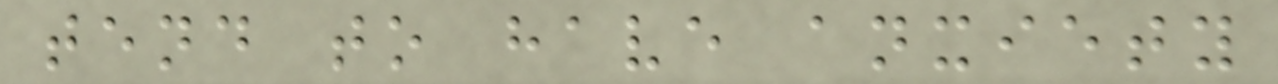tend to have anxiety
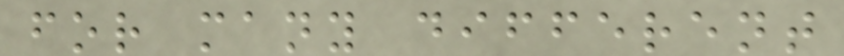for many different
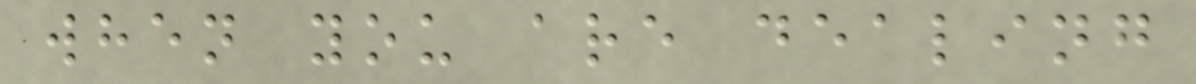when you are dealing
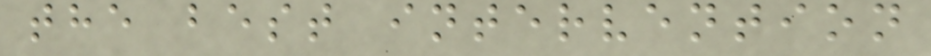the best intervention
